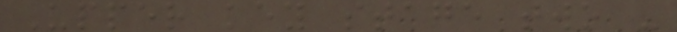Upper key stage two -
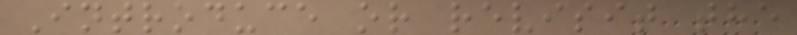Introduce or revisit the
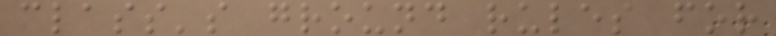class's ground rules for
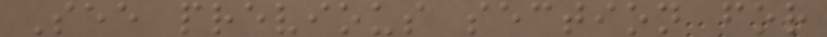See previous section for
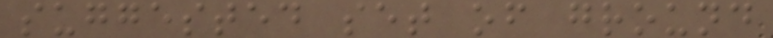suggested set of ground
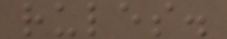rules.
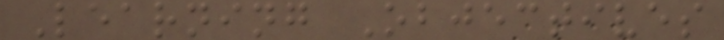Learning Objectives
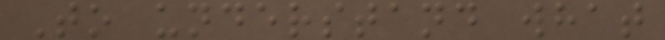To understand what
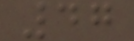47
